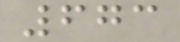673
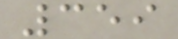359
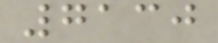7130
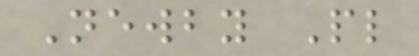Newby Pl
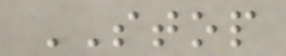STOP
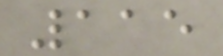115
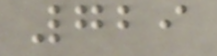729
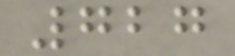727
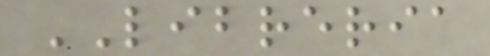LIBRERIA
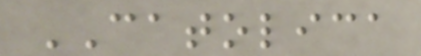CATOLICA
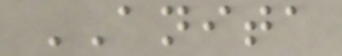ANITA
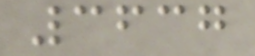3637
